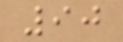90
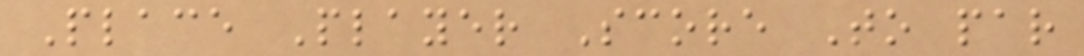Place Player Score To par
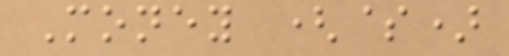Money ($)
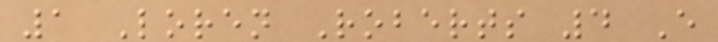1 Loren Roberts 4 E
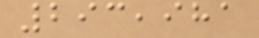293,981
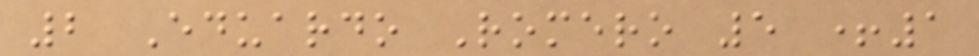2 Eduardo Romero 5 +1
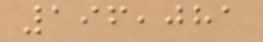196,081
